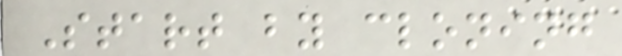Start by cloning
